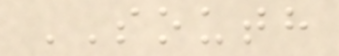SOUTH
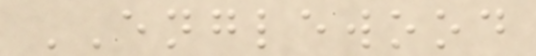ENGLEWOOD
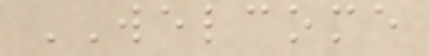WELCOME
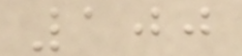100
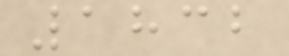1832
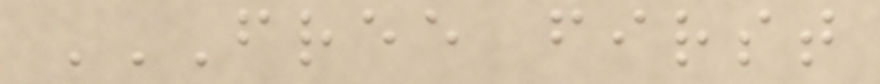FREE FIRST
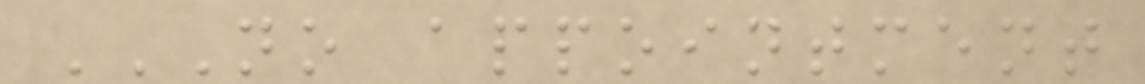NO APPOINTMENT
